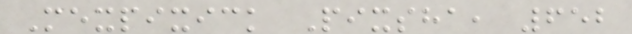Mexpixick Pixsha, 652
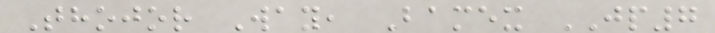Thojor Way, Bamex JP7
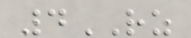4RZ
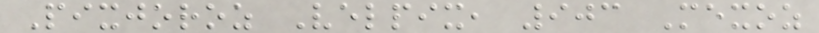Pixjoroz Velpix, 903 Mexoz
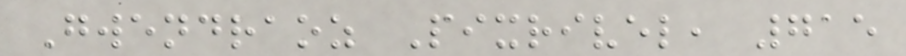Gwendraoz Pixrivel, 715
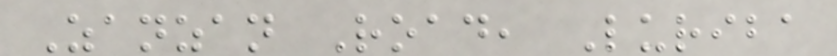Zanzan Road, Luriba
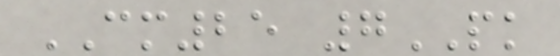CM25 7PK
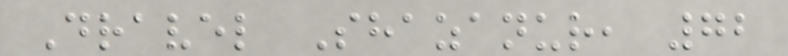Dravel Shazanur, 72
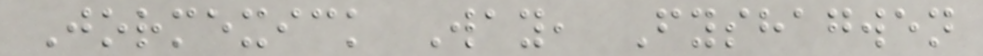Jormexick Way, Fyshagwen
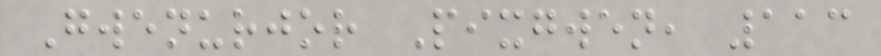Gwenurjor Pixgwen, 113
